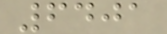6401
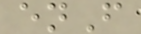enF
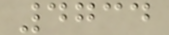4734
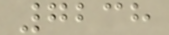7238
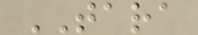TARA
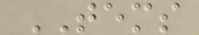TEMS
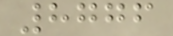8776
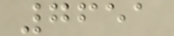7651
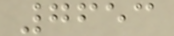7653
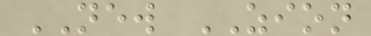NEW ZION
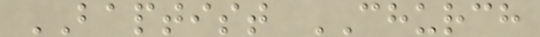BAPTIST CHURCH
